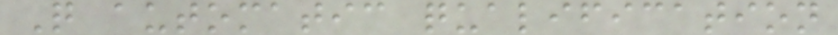Q automatic qualification
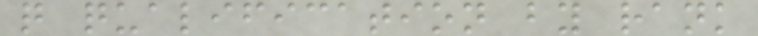q qualification by rank
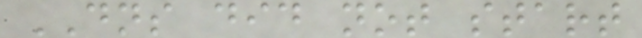DNS did not start
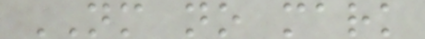NM no mark
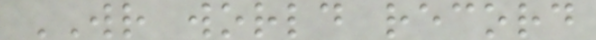WR world record
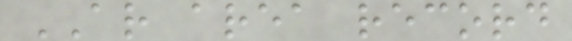AR area record
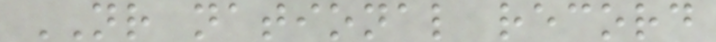NR national record
